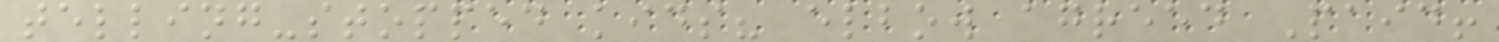telling-stopped kids? elbow agreed Paid!
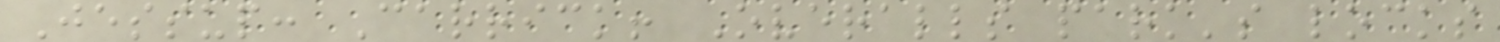Jessup: Carrick! Overalls park's locks
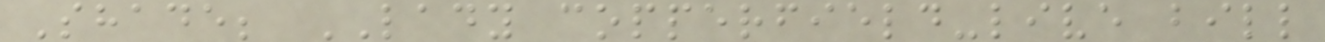Shade; LADY copperfield-live bill
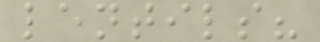lentils?
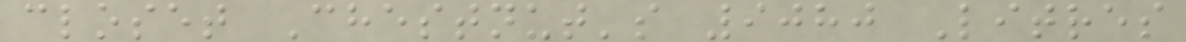closet Chestnut's 9080 Litres
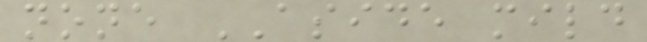none ASIDE mild
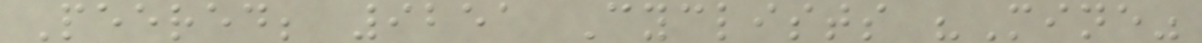Peered; 9251 Cyclists "Mine"
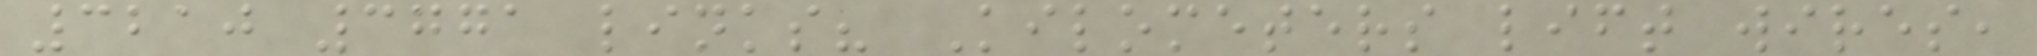3210 3771 links? Kilometers lift wires,
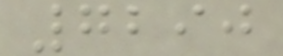7290
